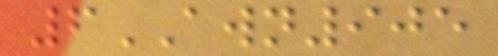6AWN905
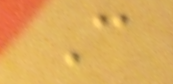C
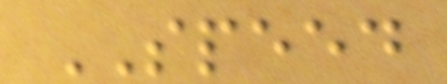SPEED
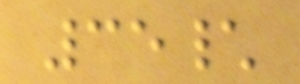35\
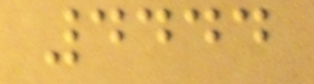4444
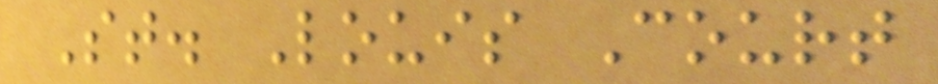St. Louis Court
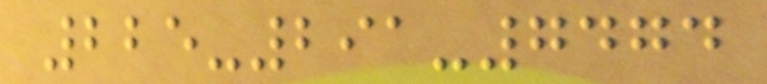225-291-7474
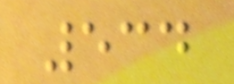534
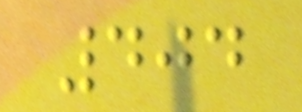404
